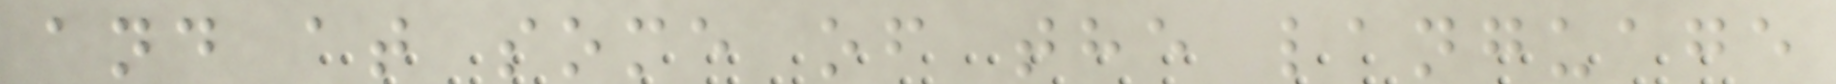and at some of the language
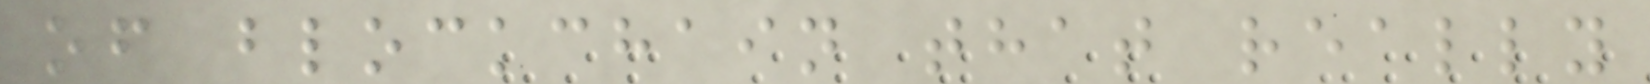of blockchain that really
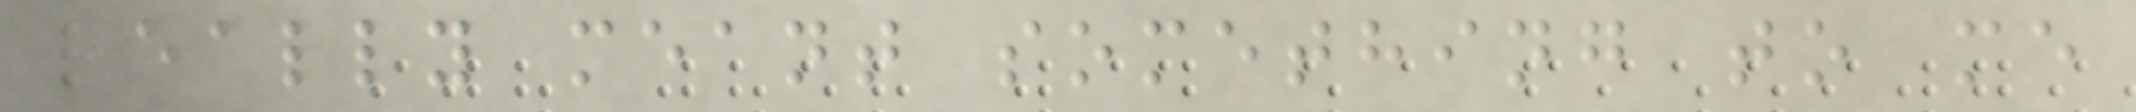really meant something to me
